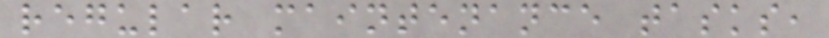regular maintenance tasks,
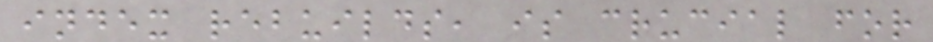index rebuilds, is crucial for
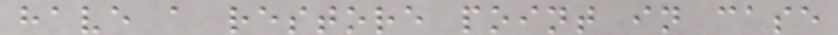have a restore point in case
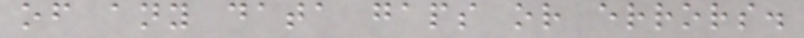of any data gaps or errors.
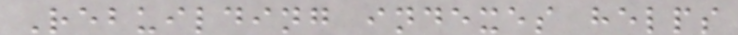Rebuilding indexes helps
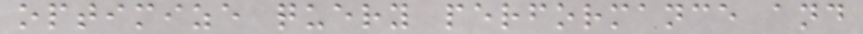optimize query performance and
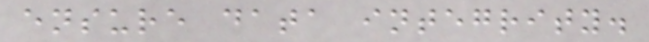ensure data integrity.
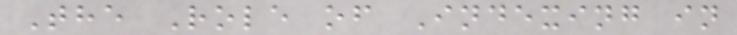The Role of Indexing in
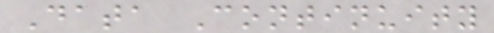Data Continuity
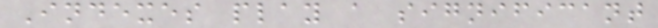Indexes play a significant
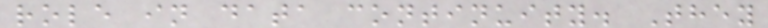role in data continuity. They
